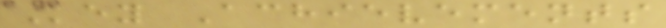Key Achievements
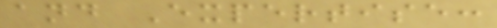and Expertise:
